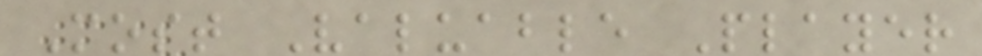Most Valuable Player
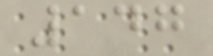147
